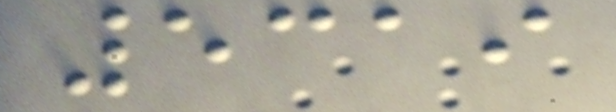5319
